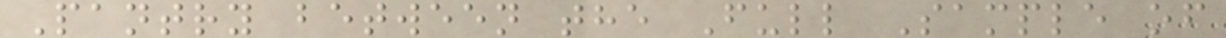Pantry between the Full Sample of
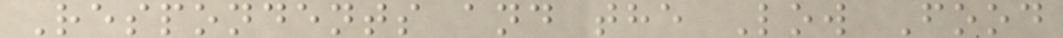Respondents and the Low Food
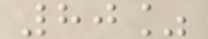80%
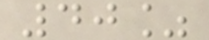40%
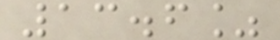13.6%
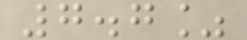7.7%
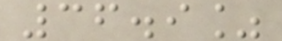36.9%
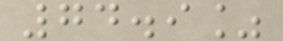74.9%
